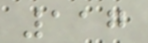117
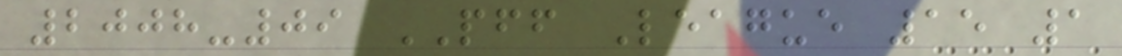2008-09 PFF League 15 1
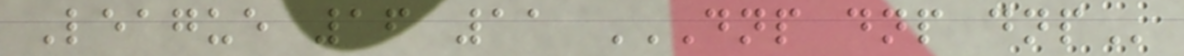League 16 11 DNP DNP DNP
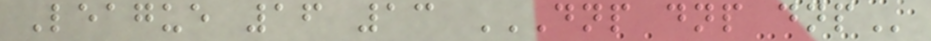League 16 13 DNP DNP DNP
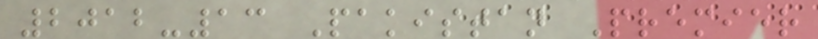2012-13 Pakistan Premier
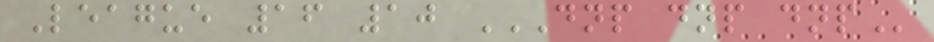League 16 10 DNP DNP DNP
